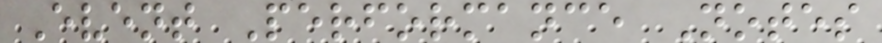Event Performance Notes
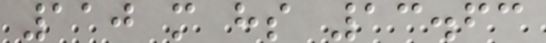110 m hs 13.63
